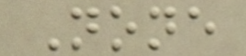None
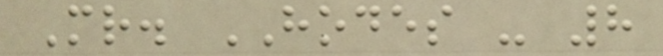Mr. HODES - 8
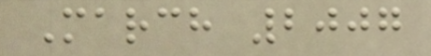March 2007
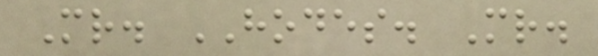Mr. HODES. Mr.
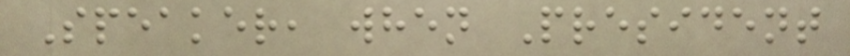Speaker, when President
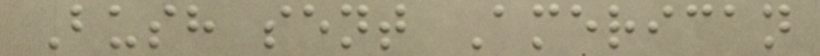Bush sent American
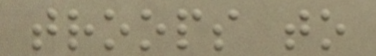troops to
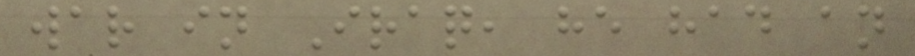war in Iraq, he had an
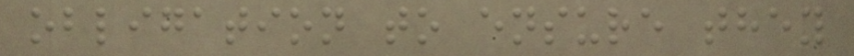obligation to ensure they
